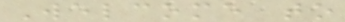Welcome to
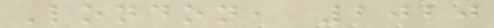London, 2020
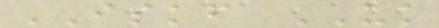ISKF UK
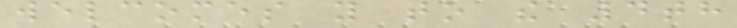welcomes you to the 4th
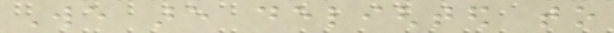We are delighted to
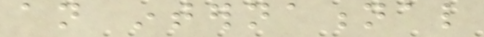an international
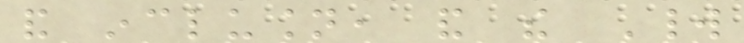and inclusion, and the World
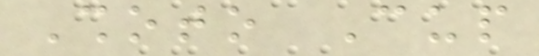Shoto Cup
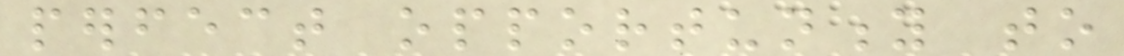perfect opportunity to
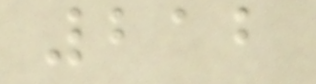212
